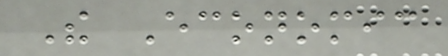The Economic
